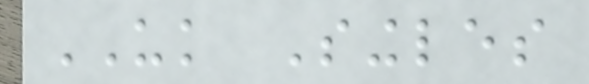UK Singles
